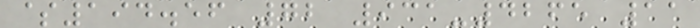$194.56 72 931-4265 11
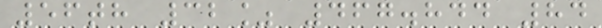56th 32% 467.844 84
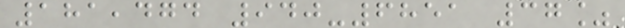181,474 940-6851 37%
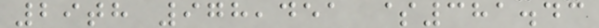29th 978,451 $381.43
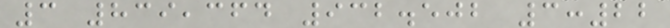3 839,364 932.502 3:22
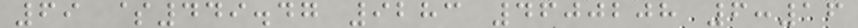69 $449.47 9283 4600208 6:16
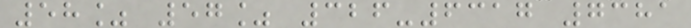58% 57% 326-6317 7381
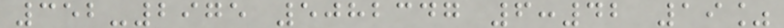352-2975 5082347 6:42 19%
